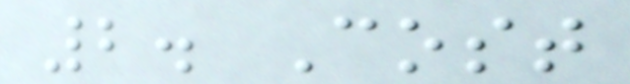2. Cost
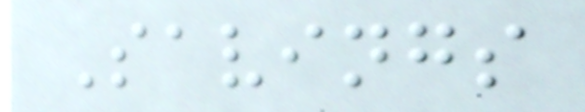Savings
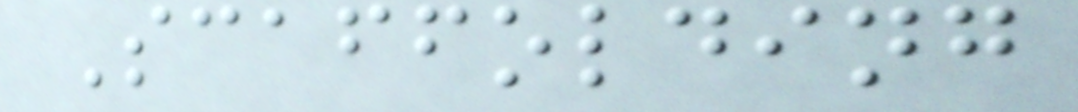Scaffolding
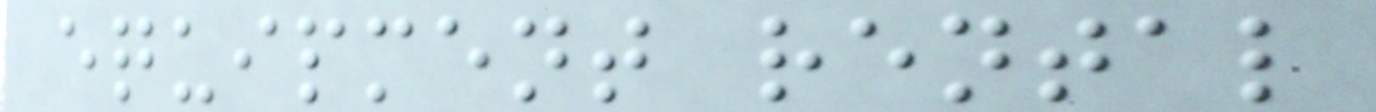equipment rental
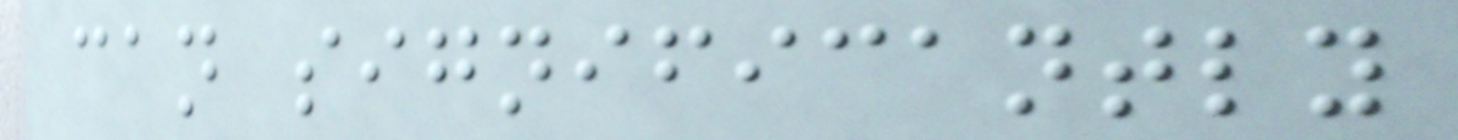can significantly
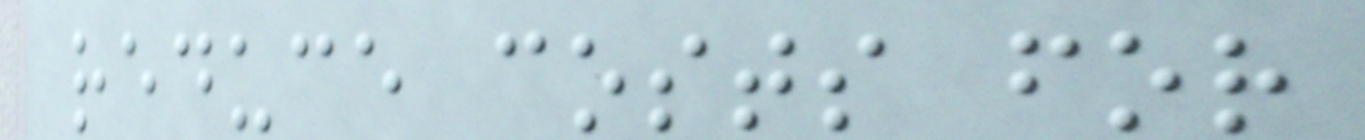reduce costs for
